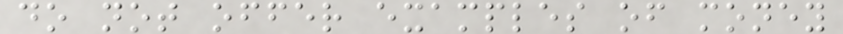do not offer examples of money
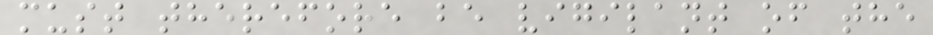must therefore be vigilant of the
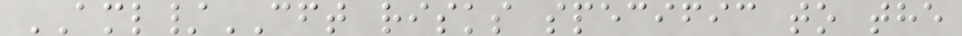AML/CFT risks specific to the
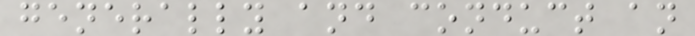generally and conduct an
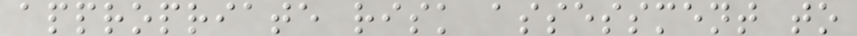appropriate risk assessment to
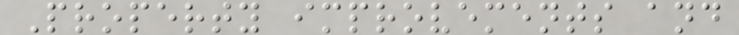Property improvements and
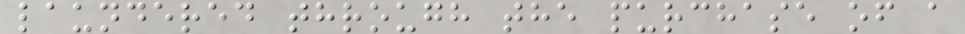laundered through the purchase of a
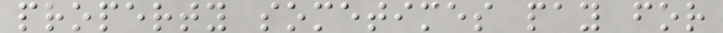property sometimes pay for
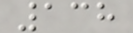138
